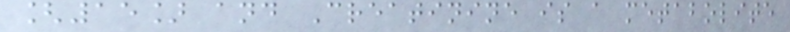[15] and Creatinine is a metabolite
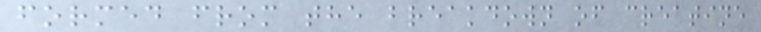formed from the breakdown of creatine
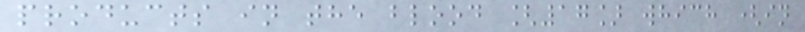products in the blood [17] which (in
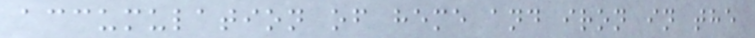accumulation of heme and iron in the
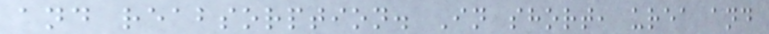and reabsorption. In short, urea and
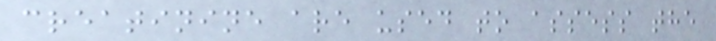creatinine are used to assess the
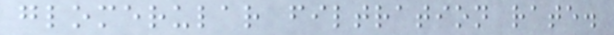glomerular filtration rate.
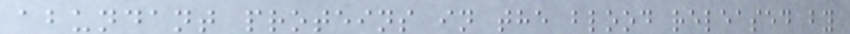abundant proteins in the blood released by
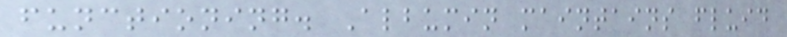functioning. Albumin maintains fluid
